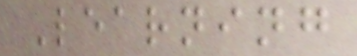Learning
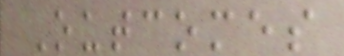Outcomes
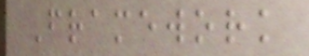Framework
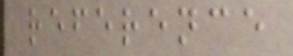reference
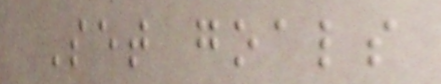Set goals
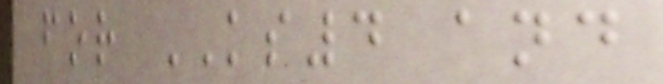for KS4 and
